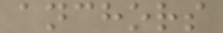anchors
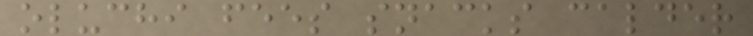oluchi fees snacks calder
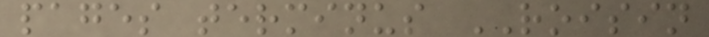pages terminus ROISIN
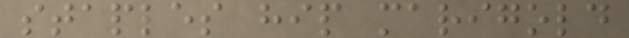staples hip marigold
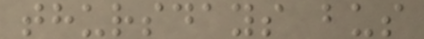thursdays bus
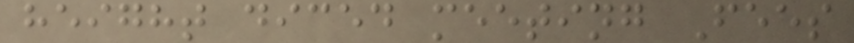height diced meeting Fees
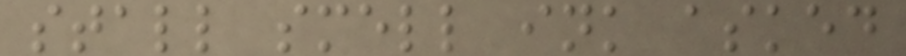stall smell ink asked
